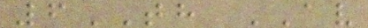6TH AV
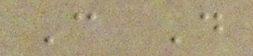C D
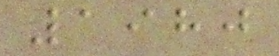1980
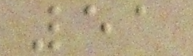51
